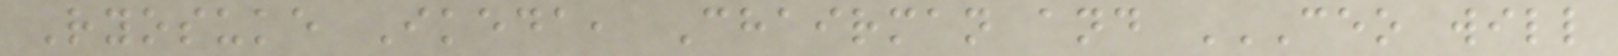Ryosuke Ikeda, Chairman and CEO WILL
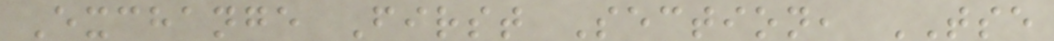Exchange First Section, TSE
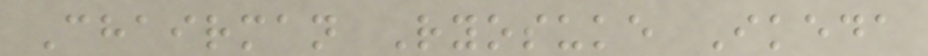Chairman Ryosuke Ikeda
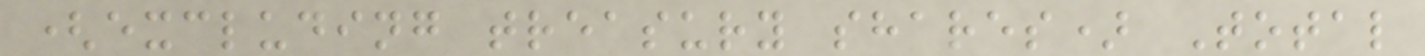(excluding treasury shares) Total
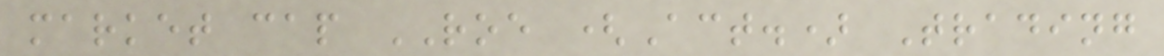market cap ROE (Act.) Trading
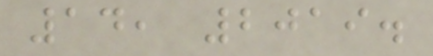14, 2019.
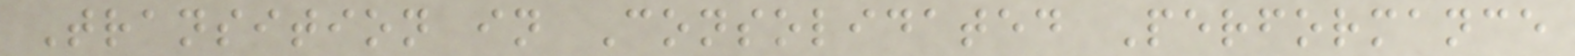Transition in Consolidated Performance
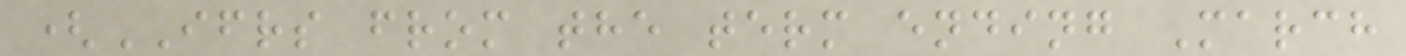(IFRS from the term ending March
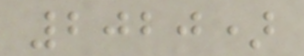2020)
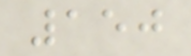150
